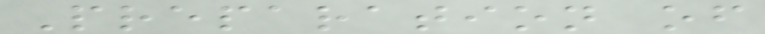Preparation of
